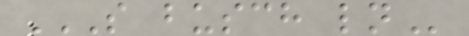S BUSCH LN
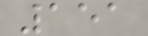151
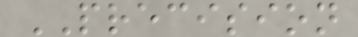PRECISION
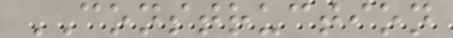CONSTRUCTION
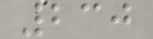230
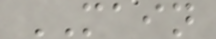MAIN
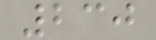230
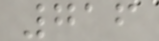716
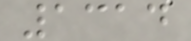1314
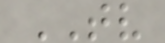TV
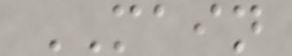MAIN
